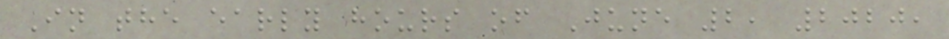In the early hours of June 2, 2020,
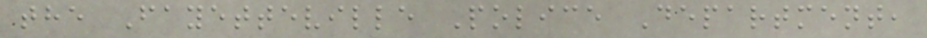the Fayetteville Police Department,
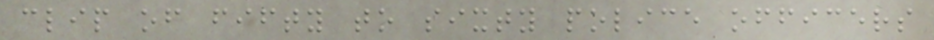clip of fifty to sixty police officers
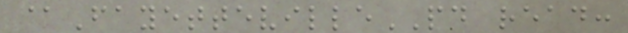@FayettevillePD read:
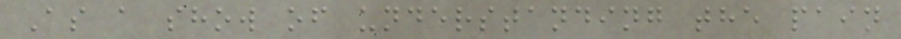As a show of understanding the pain
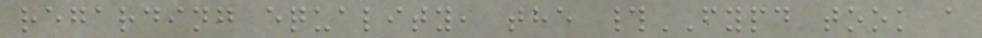regarding equality, the #FYPD took a
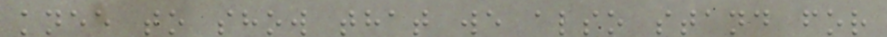knee to show that we also stand for
